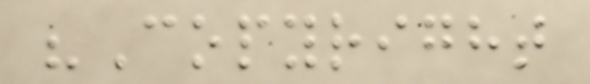"Copyright
